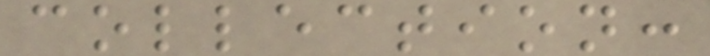collection:
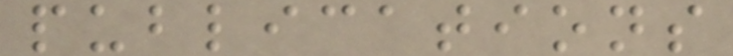publications
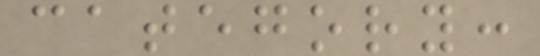category:
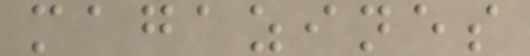magazines
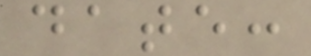date:
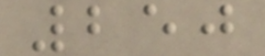250
